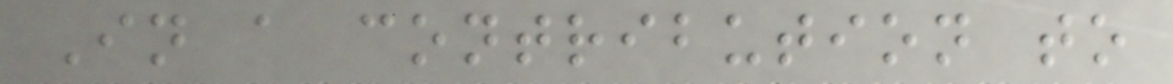In a contribution to
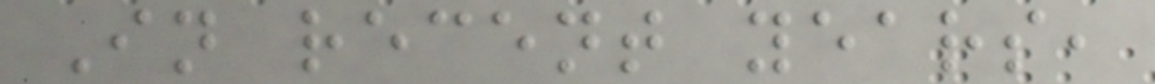In recent years,
